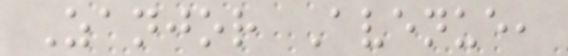Zanjor Avenue,
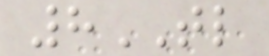8TL
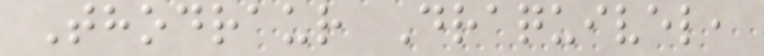Thodraur Draquivel,
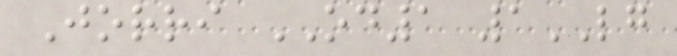Jorri OD1 1LG
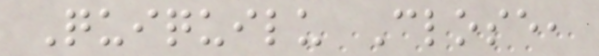Quiquilu Close,
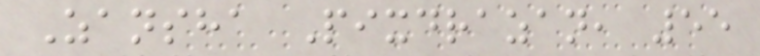Zansha Pixdrazan, 55
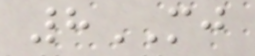8MJ
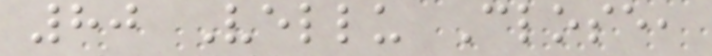80 Vellu Close,
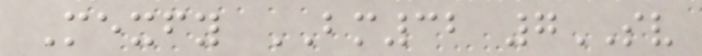Mexfy BM32 7SV
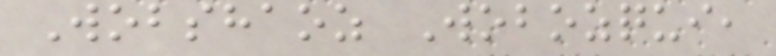Wobshaoz Wobozqui,
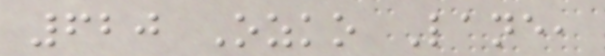620 Ozko Lane,
